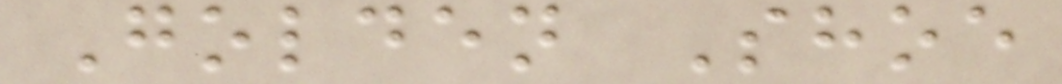Golden Shoe
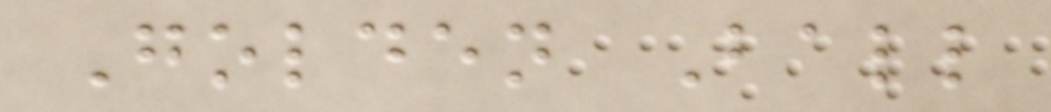Golden Ball
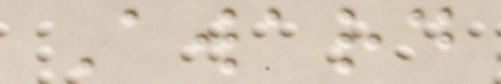Award
